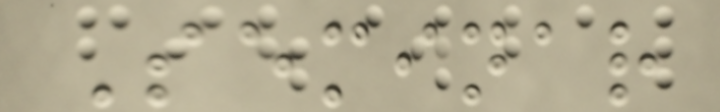Seminar
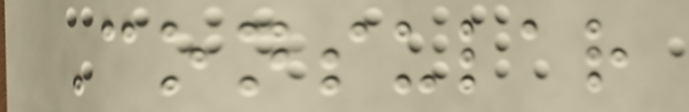Consular
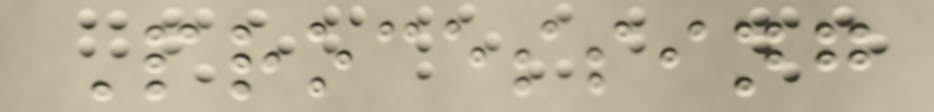Processing
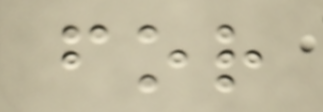for
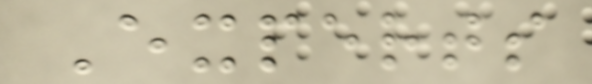Experts
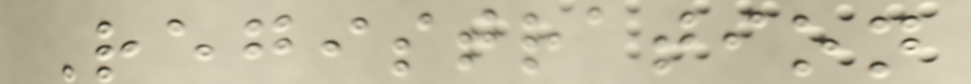Registration
